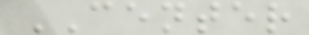CENTER
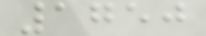1750
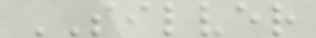SILVER
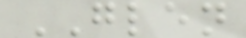GLEN
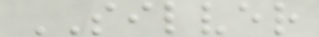SILVER
